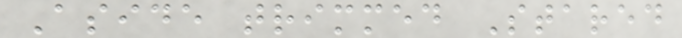Aside trimmed Stared
